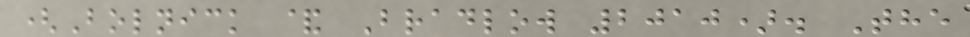(Bolnick & Bradlow 2010). The
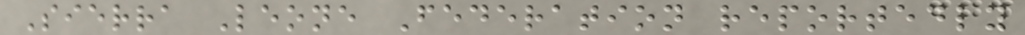Sierra Leone Federation reportedly
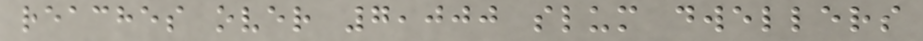reaches over 7,000 slum dwellers
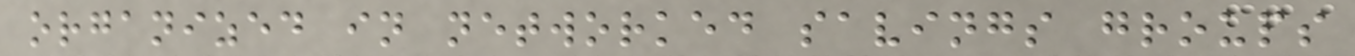organized in networked savings groups
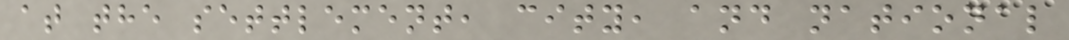at the settlement, city, and national
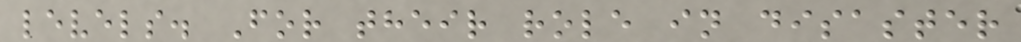levels. For their role in disaster
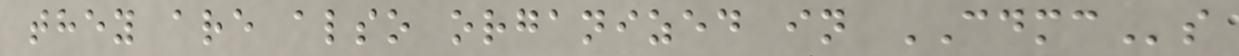they are also organized in CDMCs
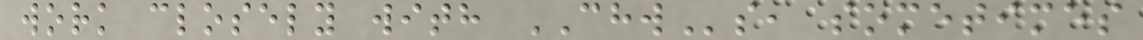work closely with CHWs, sometimes
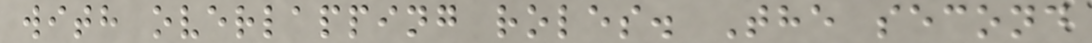with overlapping roles. The second
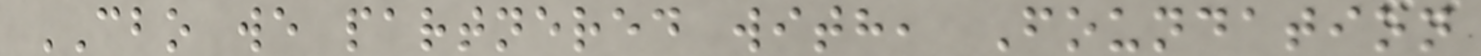CBO we partnered with, Foundation
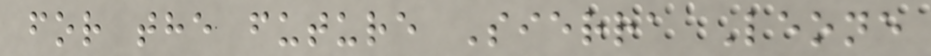for the future Sierra Leone
